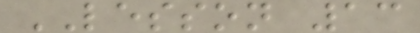LESSON 13
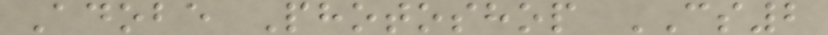Adobe Photoshop CS2
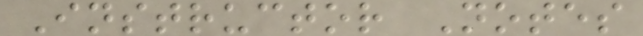Instructor Notes
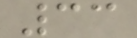33
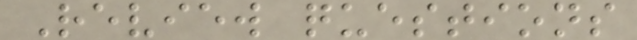Review questions
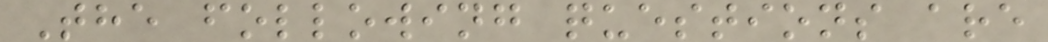The following questions are
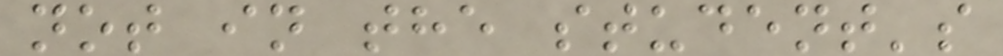not in the student's
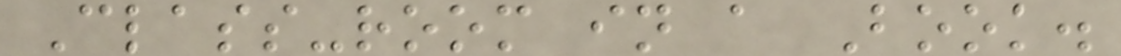Class-room in a Book.
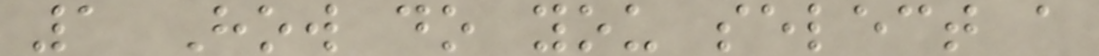1 How do you select a
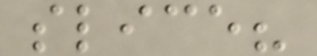slice?
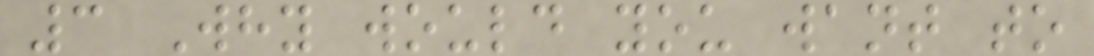3 Why would you want to
